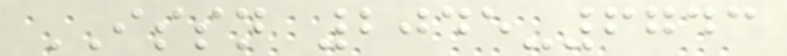ISSN 2045-6743
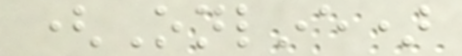(Online)
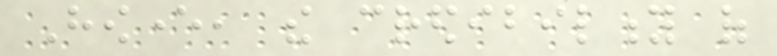However, the credibility of
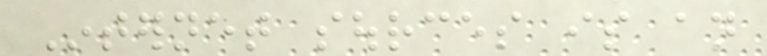Internet sources is an
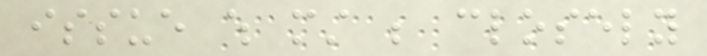issue which must be closely
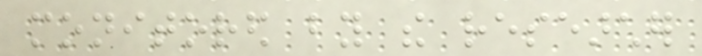monitored by the researcher
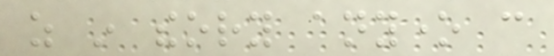as in theory anyone can
